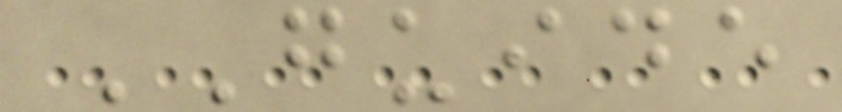GUIDE
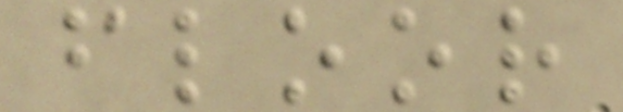floor
